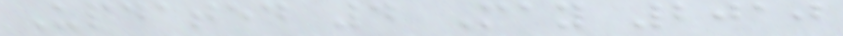Updated 4 May 2010
